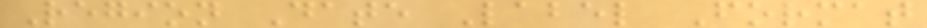Region Date Label Format
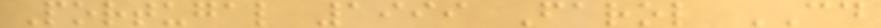Portugal 1999 Farol CD
